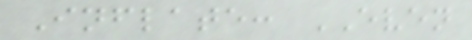Inflate: EVEN
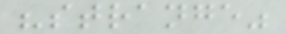"strange"
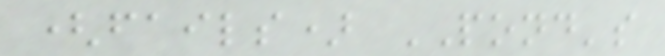(fails) POND's
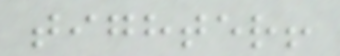tighter!
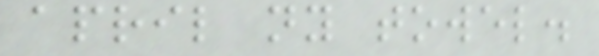april ny towel.
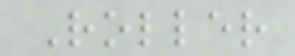Roller
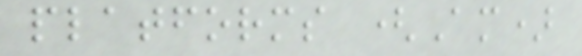platforms (Am)
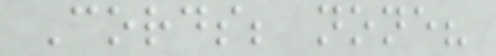Cords; none?
